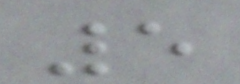5
